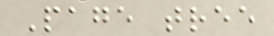Page tree
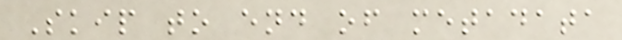Skip to end of metadata
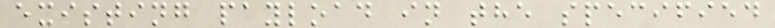existing payload in the specified
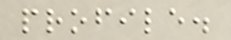profile.
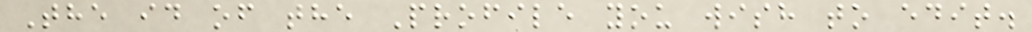The id of the Profile you wish to edit.
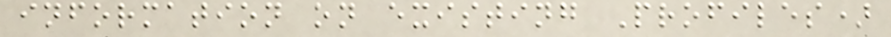information on existing Profiles)
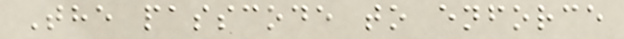The passcode to enforce
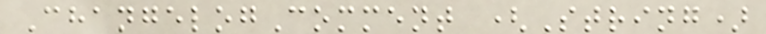ChangelogComment (String)
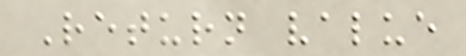Return value
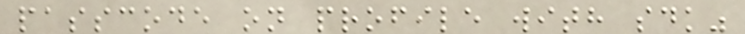passcode on profile with sdk"
